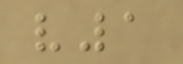v1
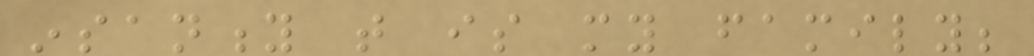insanity that is my family;
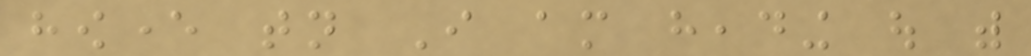however tonight I am heading out with
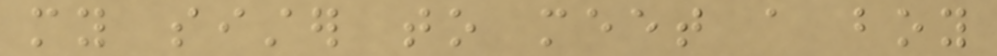my sister to meet a boy
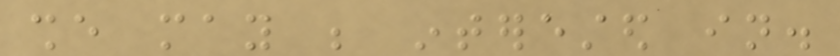she may be interested in.
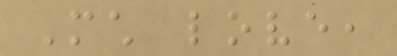Much love,
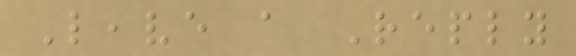Leave a Reply
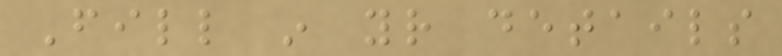Fill in your details
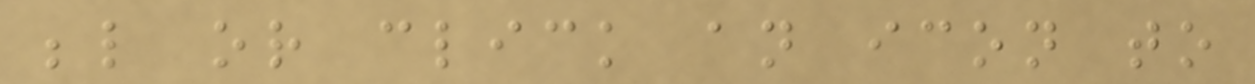below or click an icon to
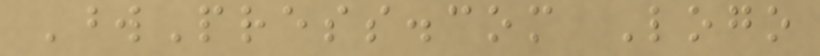WordPress.com Logo
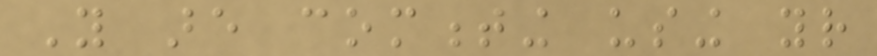You are commenting using your
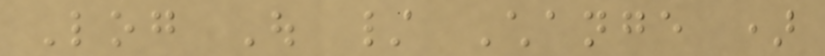Log Out / Change )
